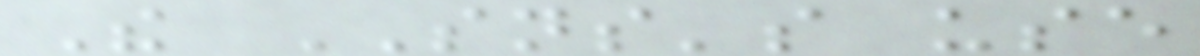The SNS's use
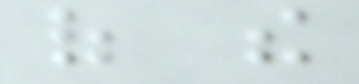of the
